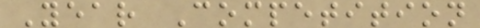Year Competition
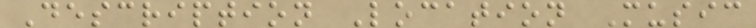Description Location Music
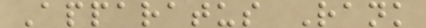Apparatus Rank
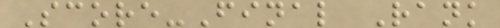Score-Final Rank
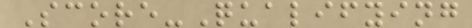Score-Qualifying
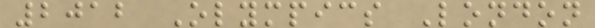2012 Olympics London
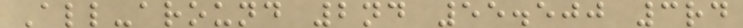All-around 2nd 55.500 3rd
